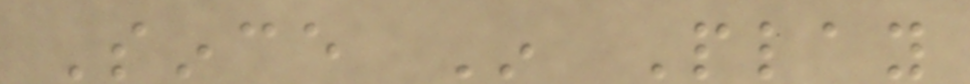Since In Play
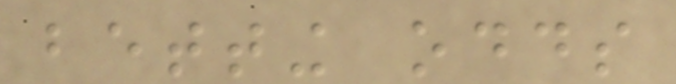betting odds
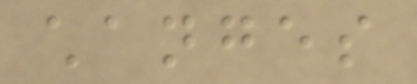changes
